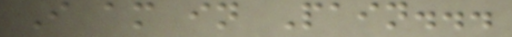I am in Pain...
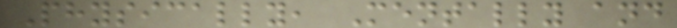Physically, Mentally and
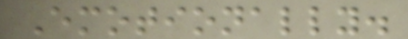Emotionally.
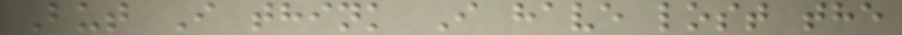But I think I have lost the
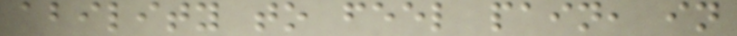ability to feel pain, in
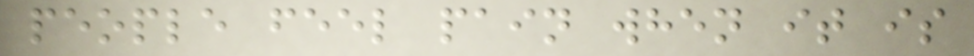people feel pain when it is
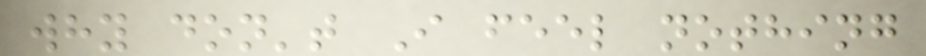why don't I feel nothing
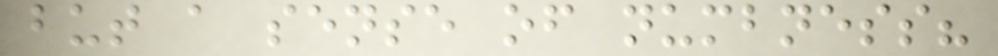but a sense of numbness?
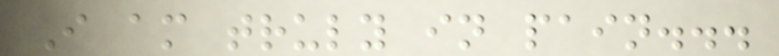I am truly in pain...
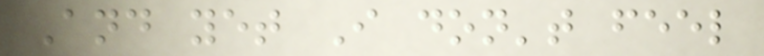And yet I don't feel
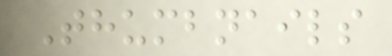Thumbnails
